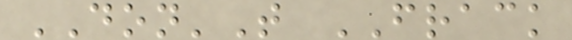DON'T FRACK
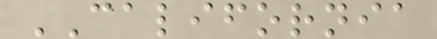CALIFORNIA
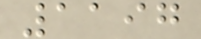1197
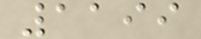1199
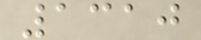1310
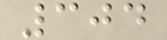304
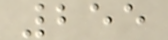255
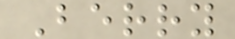Berry
